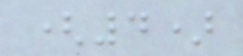(4)
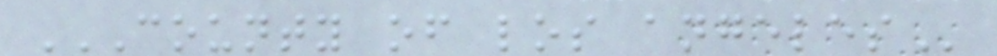COUNTY OF LOS ANGELES
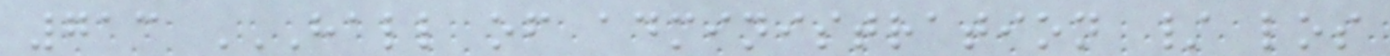713 HALL OF ADMINISTRATION / LOS
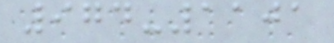974-1101
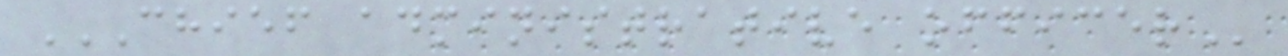CHIEF ADMINISTRATIVE OFFICER
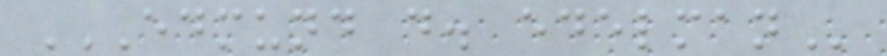EDMUND D. EDELMAN
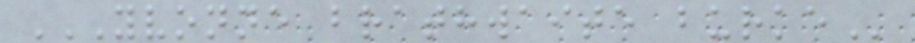YVONNE BRATHWAITE BURKE
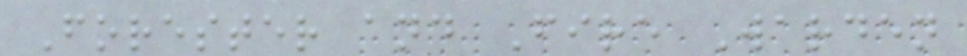Forester and Fire Warden
